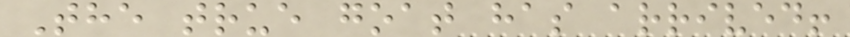The true goat has arrived!
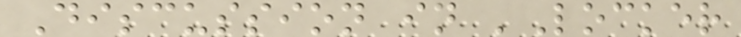Discussion in 'Locker
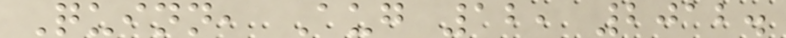Quinn, Aug 12, 2012.
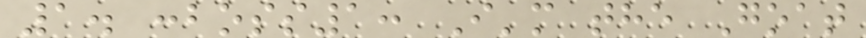1. :boss1: I'm the Goat
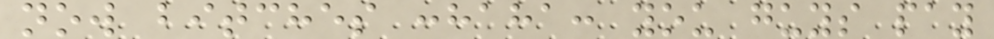now bitches :haha: you guys pay
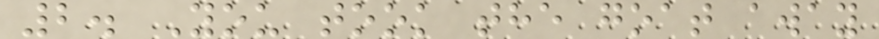2. You took the goat away
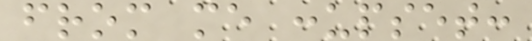from me :upset:
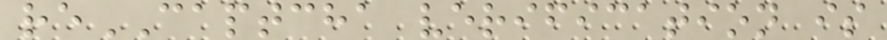reCAPTCHA verification is
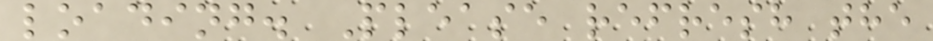loading. Please refresh the
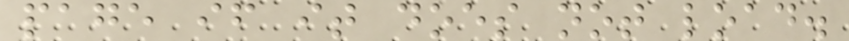page if it does not load.
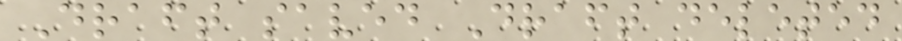Draft saved Draft deleted
